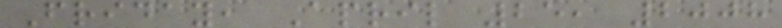Friday, April 25, 2008
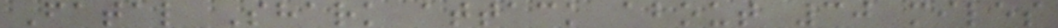Fatal Shark attack about 30 miles
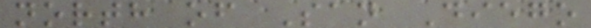north of San Diego
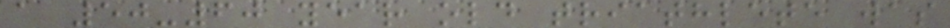a 50-60 year old triathlete was
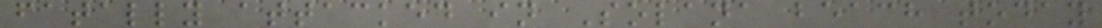fatally attacked in Solana beach today
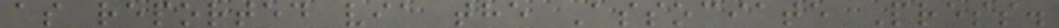as reported via the Associate Press.
